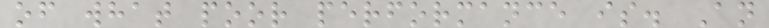of what poor performance is. An
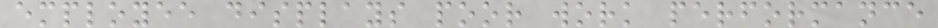employee displays poor work performance
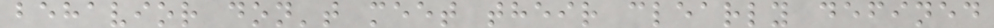behavior don't meet their clearly defined
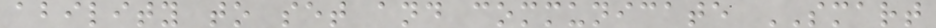ability to set and communicate SMART
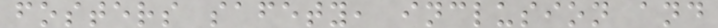fosters safety, inclusion and
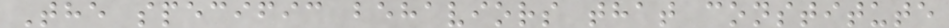The specific behaviors that constitute
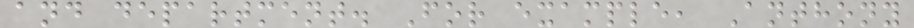and department. For example, Anthony
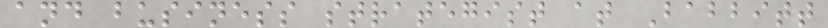and business strategist at Babbitt
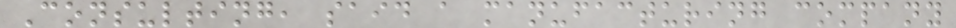Consulting, said a manufacturing company
